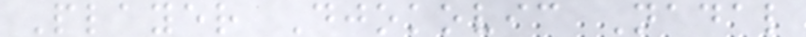Player Djokovic Nadal
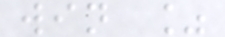win %
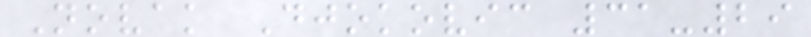Novak Djokovic 31-29
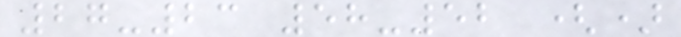27-23 58-52 ()
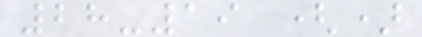28-19 ()
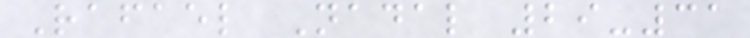Rafael Nadal 29-31
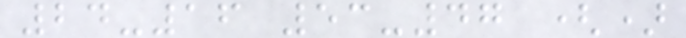24-16 53-47 ()
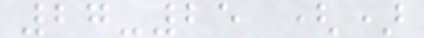27-25 ()
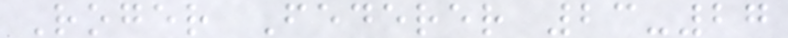Roger Federer 23-27
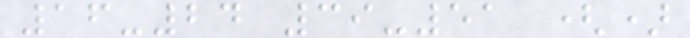16-24 39-51 ()
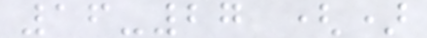16-27 ()
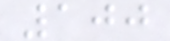100
